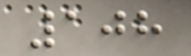108
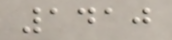1410
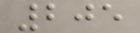205
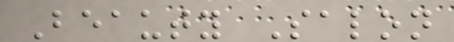Beauty Salon
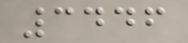3446
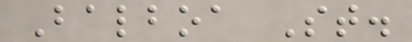Balboa St.
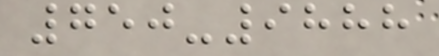750-9888
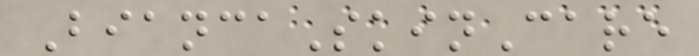BiancaSkinCare
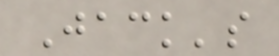Jack's
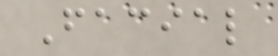Facial
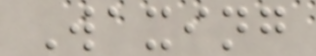Waxing
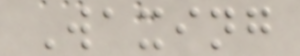Waxing
